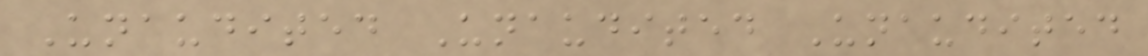Unaudited Unaudited Unaudited
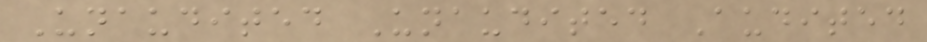Unaudited Unaudited Audited
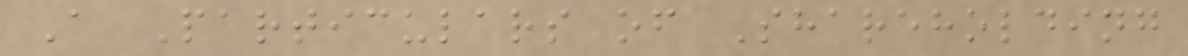A Particulars of Shareholding
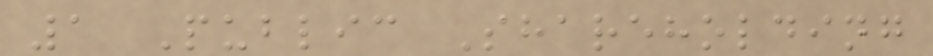1 Public Shareholding
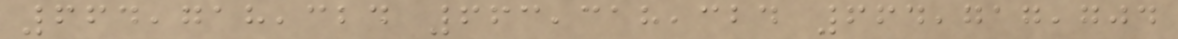664,718,324 663,318,324 664,717,704
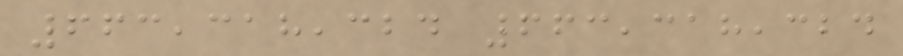663,318,324 663,318,324
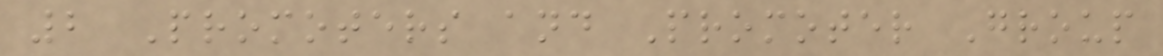2 Promoters and Promoter Group
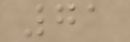71
